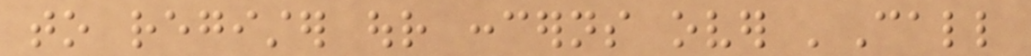to register our concerns over 'Call
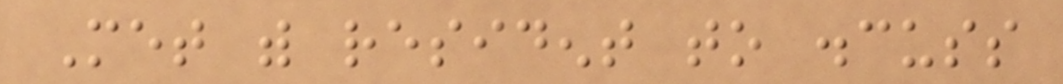Met with resident to discuss
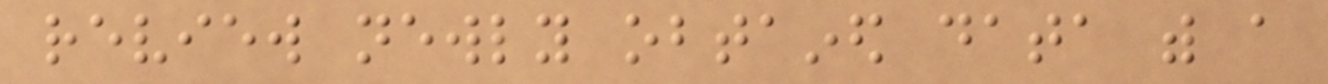review newly obtained data with a
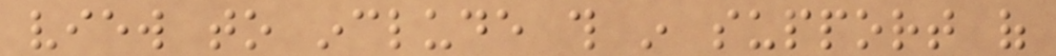view to include this in support of
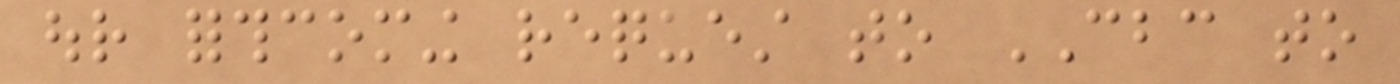our forthcoming request to CBC to
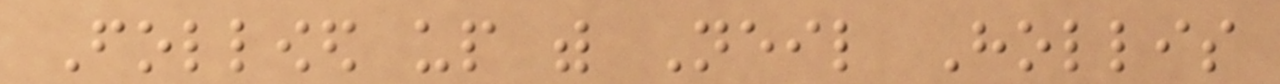Followed up with Neil Hollis
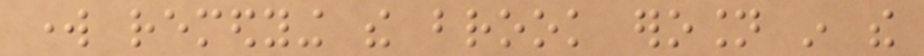work remedying the brook erosion in the
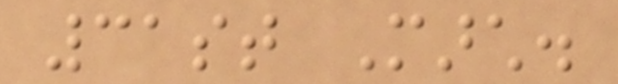31st March.
